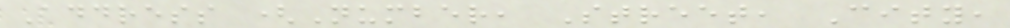Address (Number, Street, City,
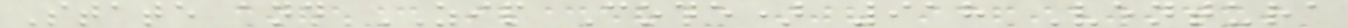State and ZIP Code) 918 Ventura
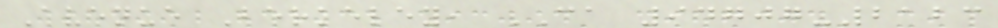Avenue Berkeley, CA 94707-2123
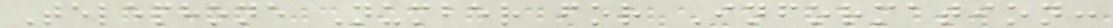Telephone Number for Information:
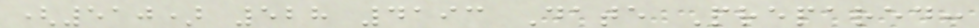(510) 528 4193 Date Prepared:
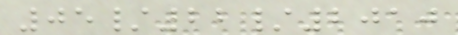05/22/2010
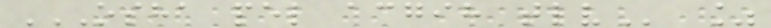OSHA PEL ACGIH TLV %
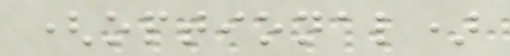(optional)
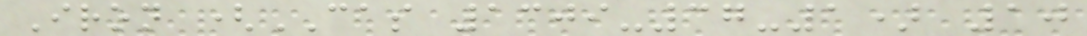Iron (CAS 1309-37-1) 10
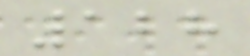128
